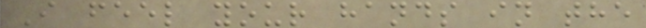I feel your hands in the
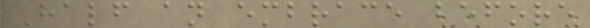Half an embrace before
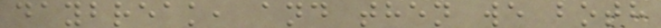daybreak, and then we both
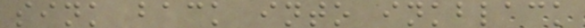sink back into inkblack
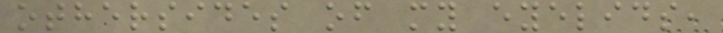othersides of my eyelids,
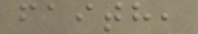faith,
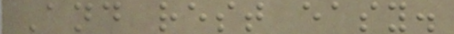And rest easy.
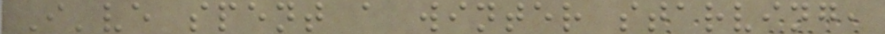I've spent a winter starving,
